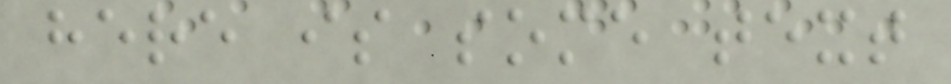here is some text
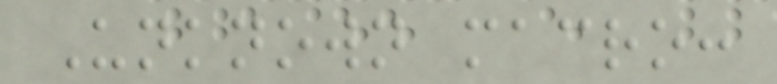Unknown macro:
